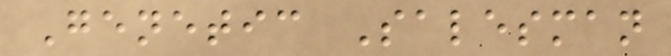Genetic Salesman
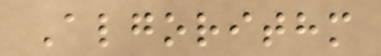Algorithm
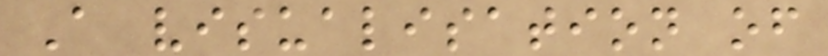A visualisation of
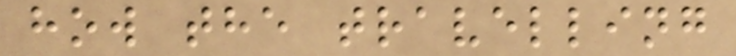how the travelling
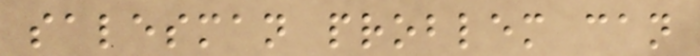salesman problem can
